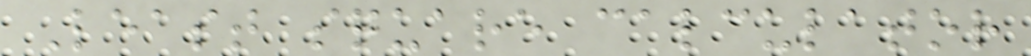Least square calculator
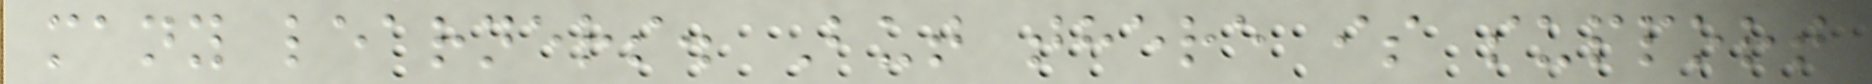many learners. But there is support
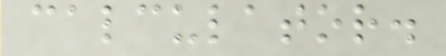calculator.
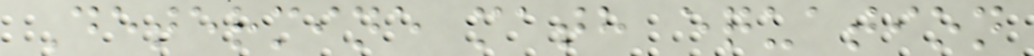Determine math equation
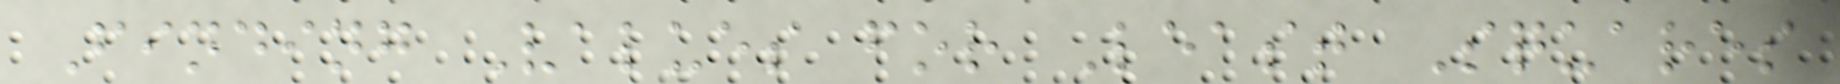Finding Values for Least Squares
